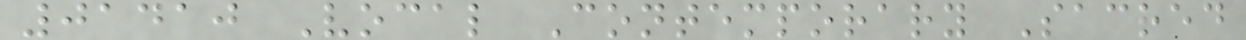01410 Vocal Contemporary Sacred
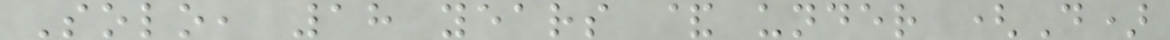Solo, 18 years & under (D)
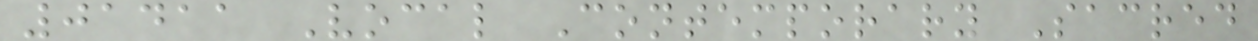01411 Vocal Contemporary Sacred
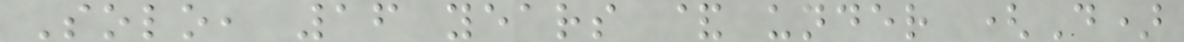Solo, 16 years & under (D)
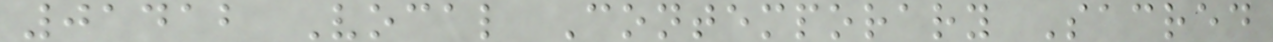01412 Vocal Contemporary Sacred
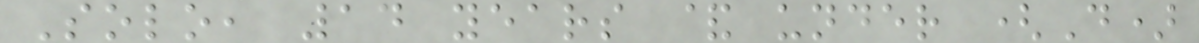Solo, 14 years & under (D)
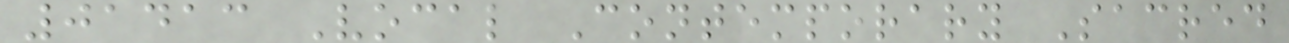01413 Vocal Contemporary Sacred
